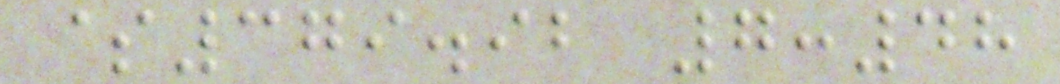$379.92 7:48
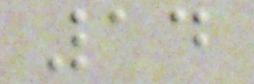14
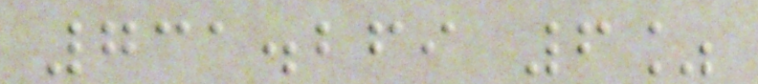731.269 6%
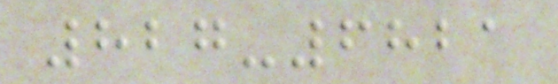827-6821
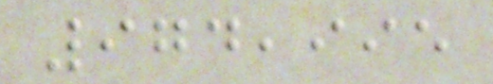974,995
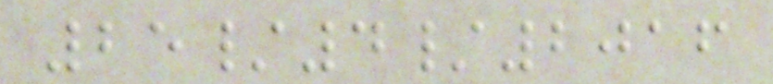25/4/2016
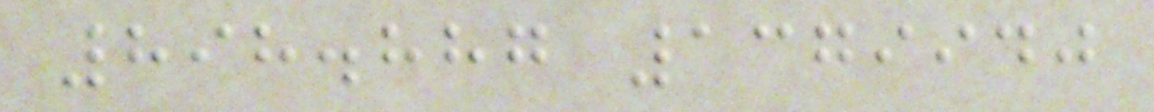898.887 1379940
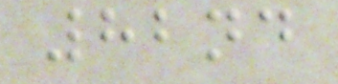82nd
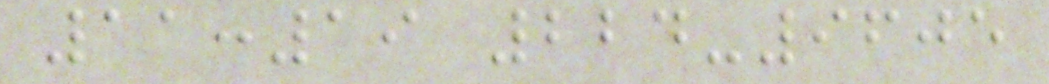11:19 224-9605
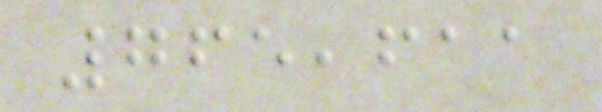765,611
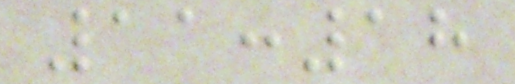11:18
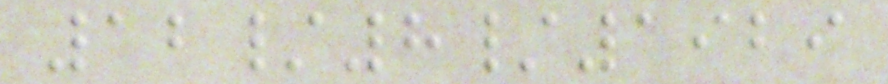12/8/1929
